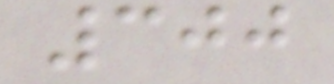300
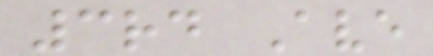3rd Ave
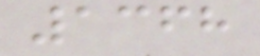1368
